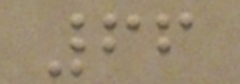66
